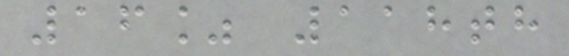16% 118th
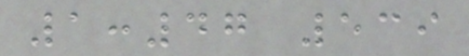1:47 539
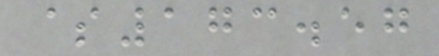$173.57
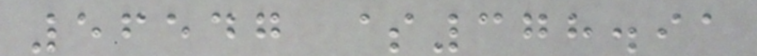56547 $378.91
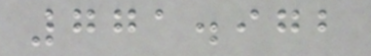771.972
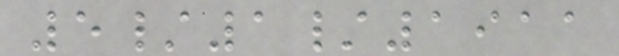5/1/1911
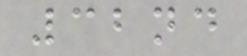32nd
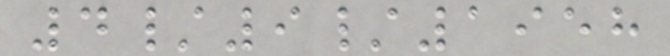4/9/1958
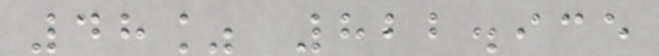48% 822.935
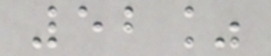52%
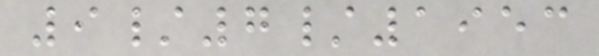9/7/1953
